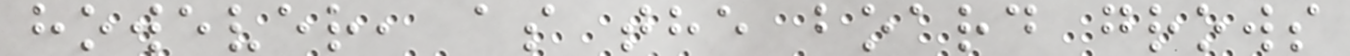however, as the board grows
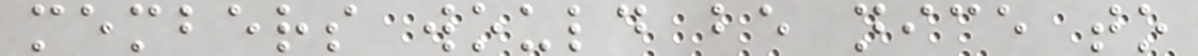members would be nice to
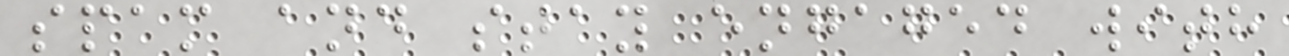spam and stay engaged with
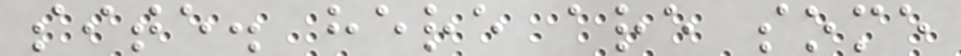site. here are some
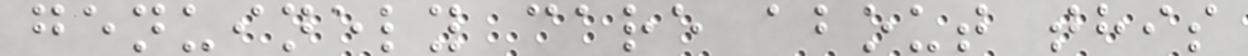genuinely care about this
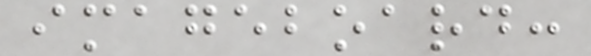imageboard:
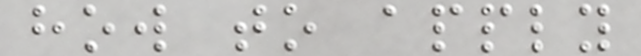how to apply
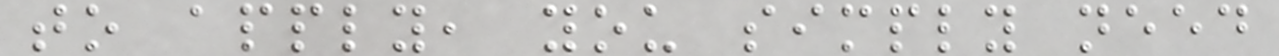to apply, you simply need
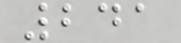241
